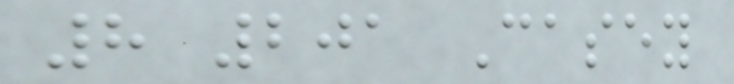8 201 Casey
